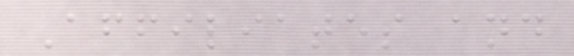Affiliates and
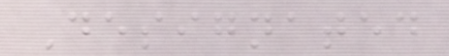Designated
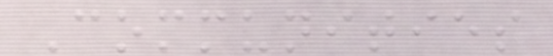Communities
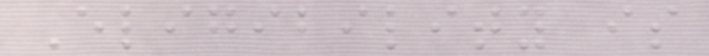Eligibility is
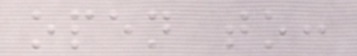open to:
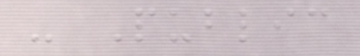- Public
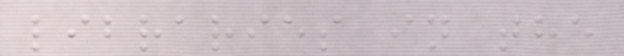libraries in the
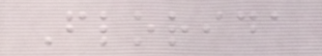Florida
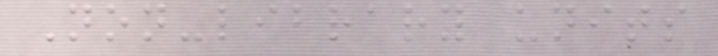Non-library units
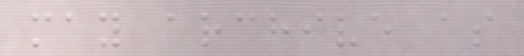may archive as
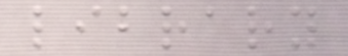library
